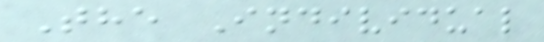The Individual
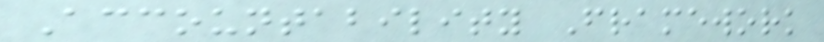Accountability Framework
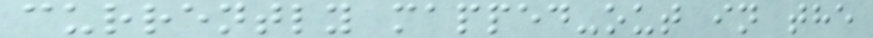currently mapped-out in the
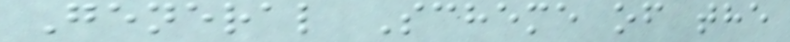General Scheme of the
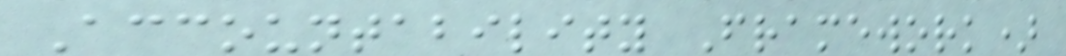Accountability Framework)
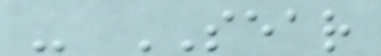- SEAR
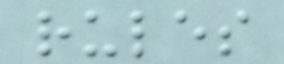rules
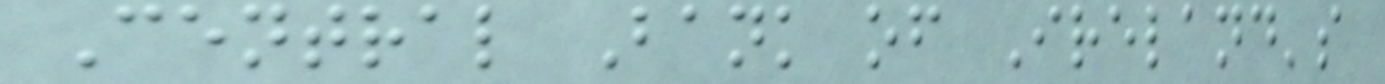Central Bank of Ireland's
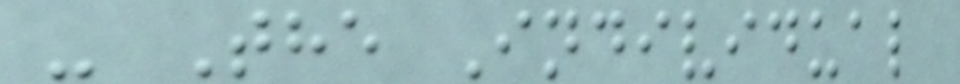- The Individual
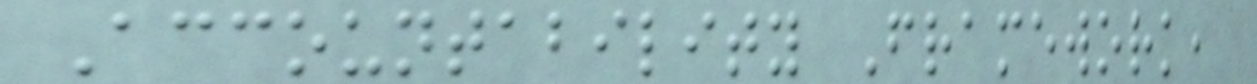Accountability Framework,
